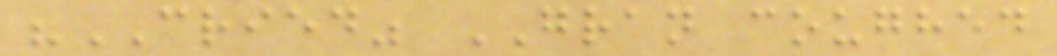"CRIED" GRAN coughed
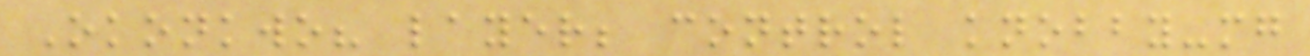Okonkwo? layer; control knobby-mg
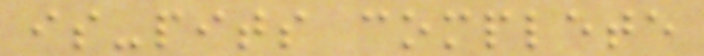is-pits complete
